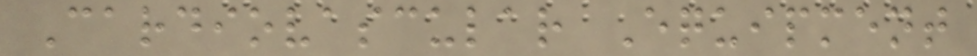Cardiovascular Equipment
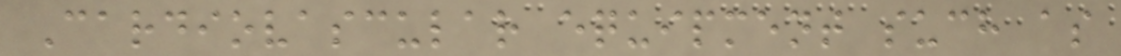Cardiovascular equipment such as
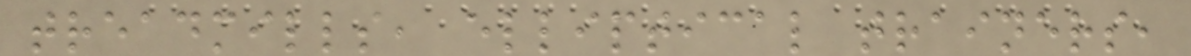treadmills, elliptical trainers,
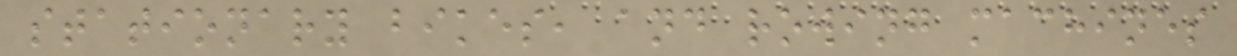stationary bikes, and rowing machines
